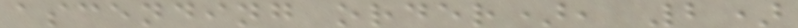ascending order), 2)
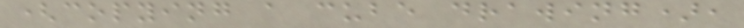(copying a cube drawing),
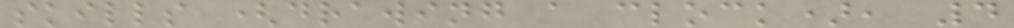skills (drawing a clock), 4
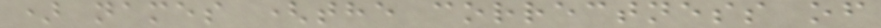) names (the correctness of
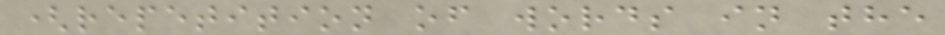(repetition of words in the
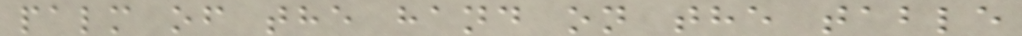palm of the hand on the table
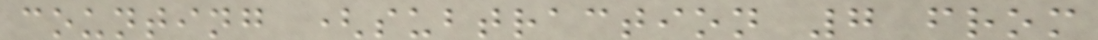counting (subtraction 7 from
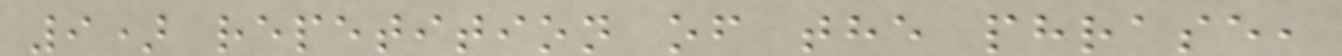9) repetition of the phrase,
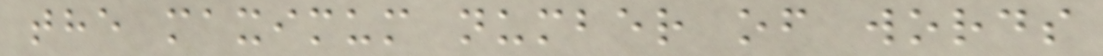the maximum number of words
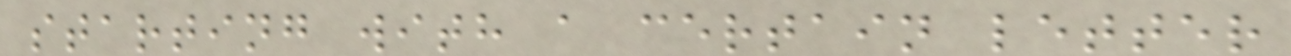starting with a certain letter
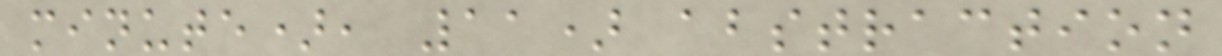minute), 11) abstraction
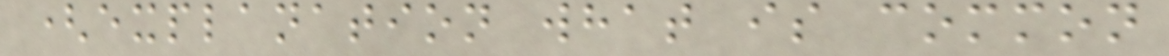(explanation what is common
